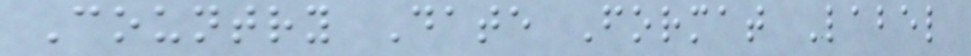Country Date Format Label
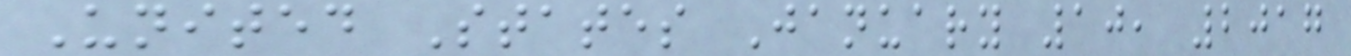United States January 10, 2017
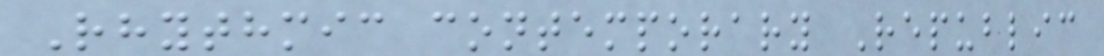Rhythmic contemporary Republic
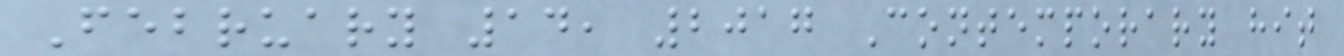February 14, 2017 Contemporary hit
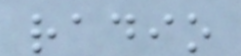radio
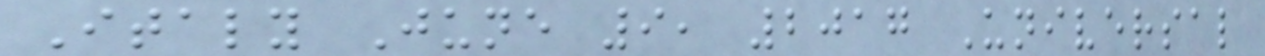Italy June 9, 2017 Universal
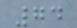74
